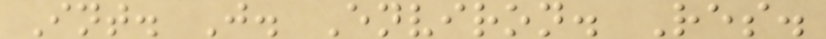Int. J. Environ. Res.
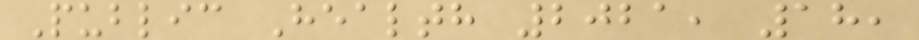Public Health 2021, 18,
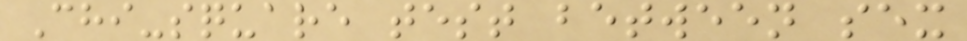Chi-square test between sex
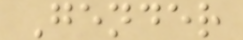Gender
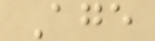Age
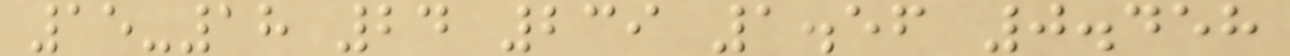15-18 24 239 1.56 0.458
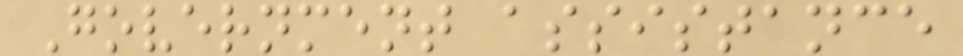Government assistance
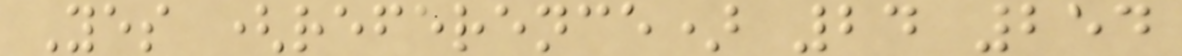Yes (reference) 24 254
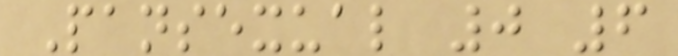Pansexual 0 6
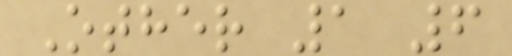Other 1 6
